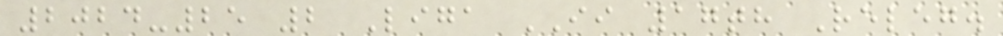2024-25 2 Liga II 17th Releg.
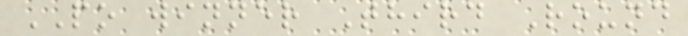PO winner Third Round
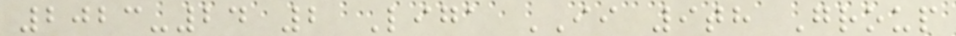2023-24 2 Liga II 9th Group
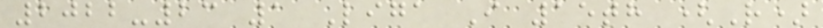2022-23 1 Liga I 15th (R)
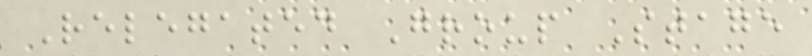Relegated Group Stage
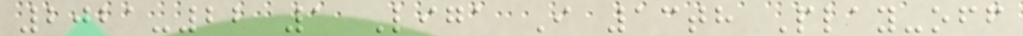2021-22 1 Liga I 13th Play-off
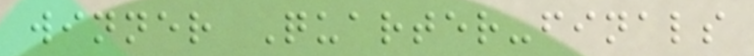winner Quarter-finals
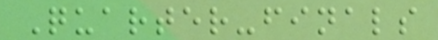Quarter-finals
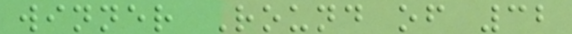winner Round of 32
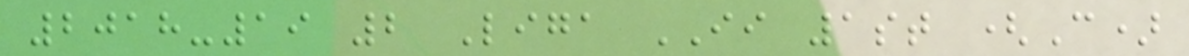2018-19 2 Liga II 1st (C)
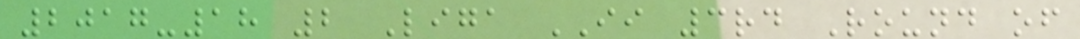2017-18 2 Liga II 3rd Round of
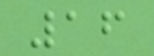16
